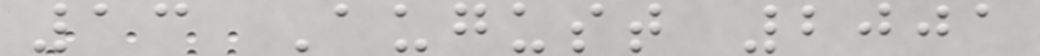13 August 2001
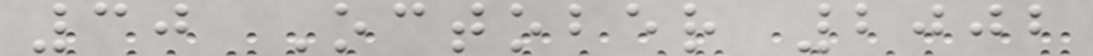30 October 2002
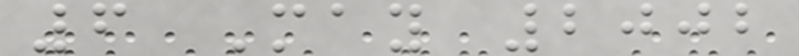6 May 2002
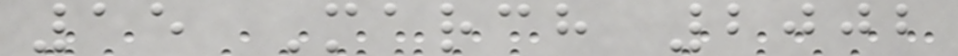15 March 2002
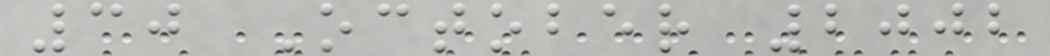30 October 2002
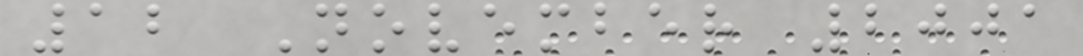12 November 2001
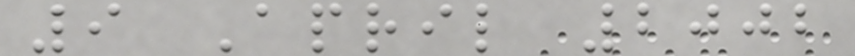9 April 2002
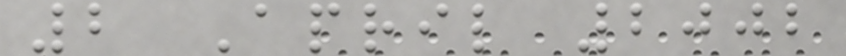2 April 2002
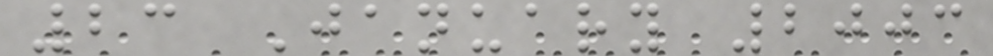23 January 2003
